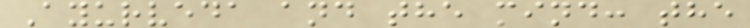Ayurveda and the mind: the
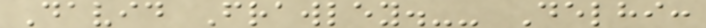David Frawley.-- Delhi:
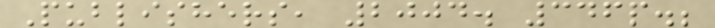Publishers, 2004. 346p.;
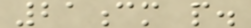21cm p.
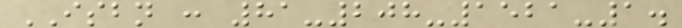ISBN : 81-208-1521-1.
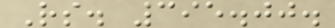Rs. 395.00.
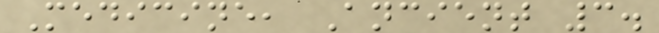Medicine, Ancient 3.
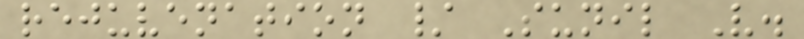rejuvenation / Sunil V.
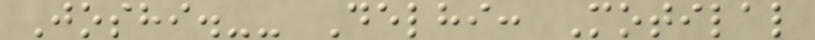Joshi.-- Delhi: Motilal
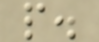p.
